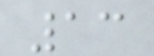13
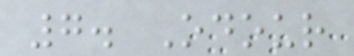7. Odour
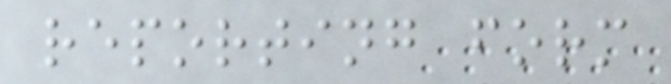reporting form
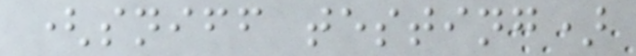(sniff testing)
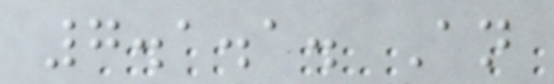7.1.1. An
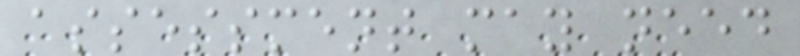assessment may need
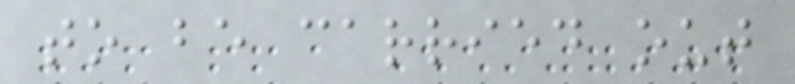to be carried out
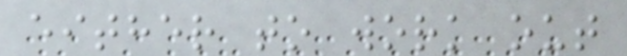either to work out
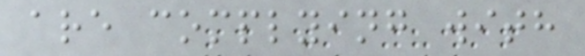are complying with
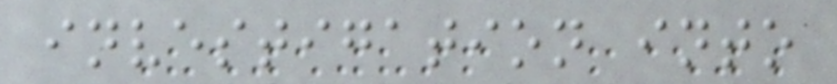investigation into
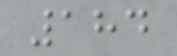184
